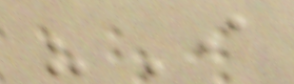"I
